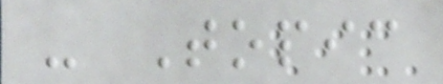- Topic
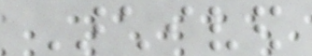Archived
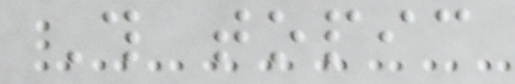This topic
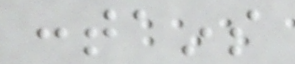contains
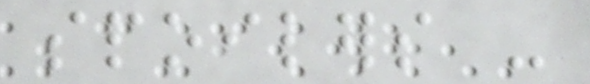spoilers -
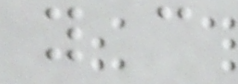you can
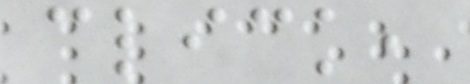click,
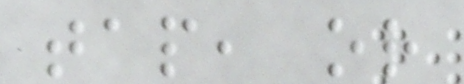tap, or
